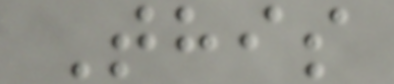This
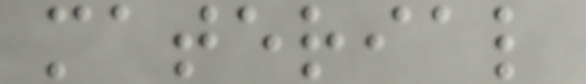material
